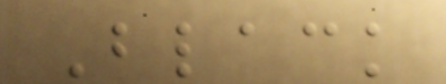Black
